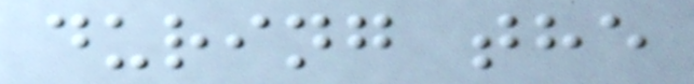during the
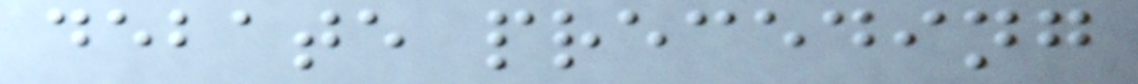debate preceding
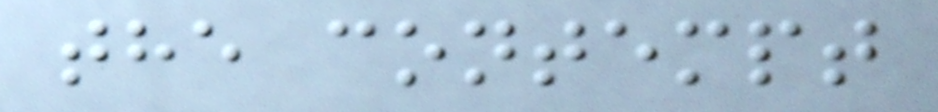the contempt
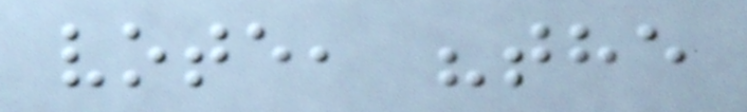vote, "the
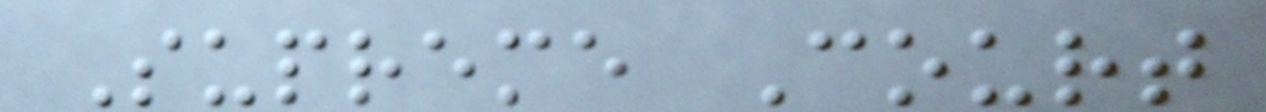Supreme Court
